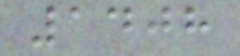1408
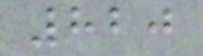820
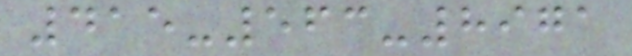415-563-8971
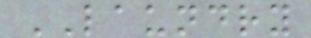LAUNDRY
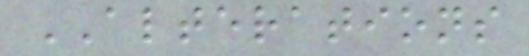ALTERATIONS
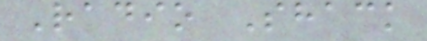Radio Shack
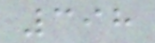398
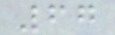67
